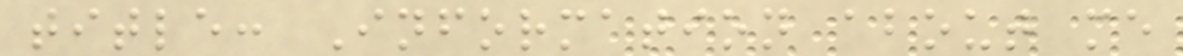title: Information about me
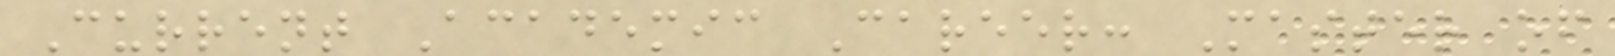Current Academic Career: Master of
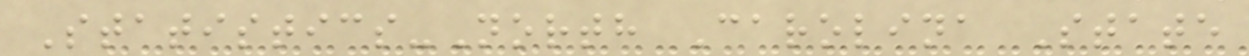Statistics-North Carolina State
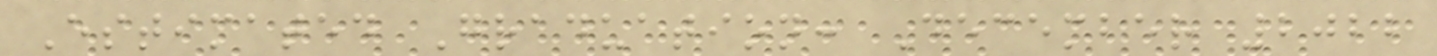Estimated Graduation: December 2022
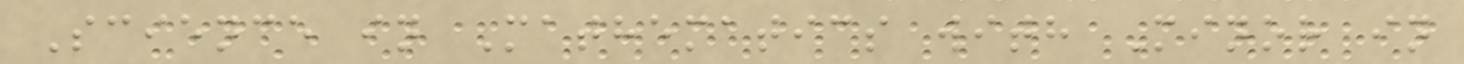Science in Mathematics with Minor in
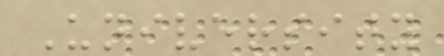University
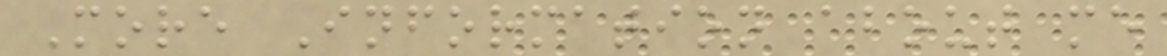More Information about me
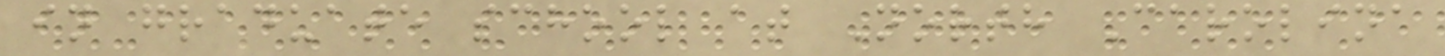in graduate school at North Carolina
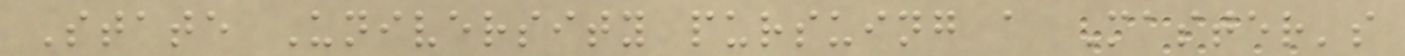State University pursuing a Master's
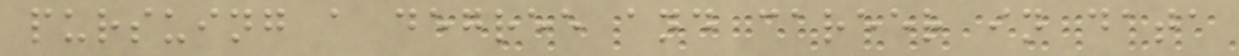pursuing a degree and career in data
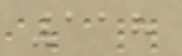118
